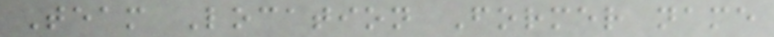Team Location Former name
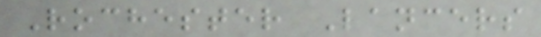Rochester Lancers
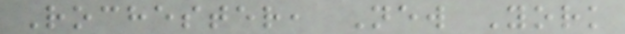Rochester, New York
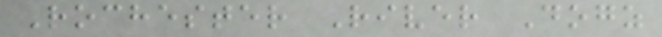Rochester River Dogz
